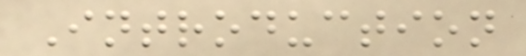Introduction
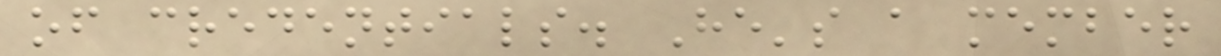of credentials. He's a member
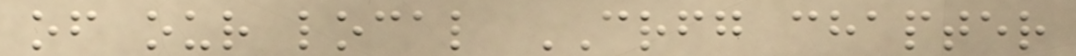of our local CRFG chapter
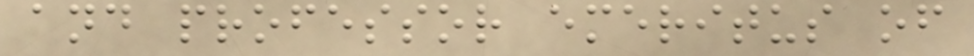and professor emeritus of
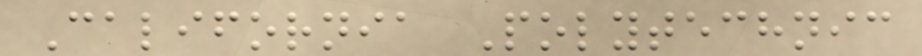California Polytechnic
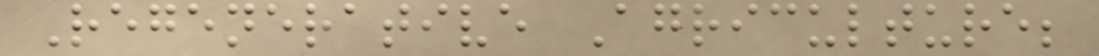Regenerative Agriculture;
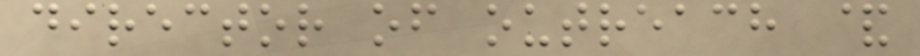director of outreach &
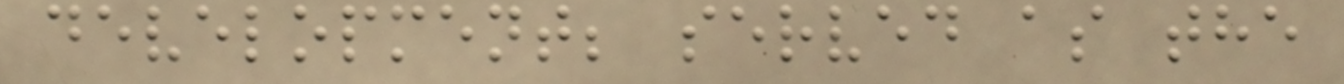development; served as the
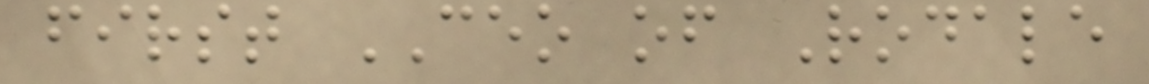first CEO of Rodale
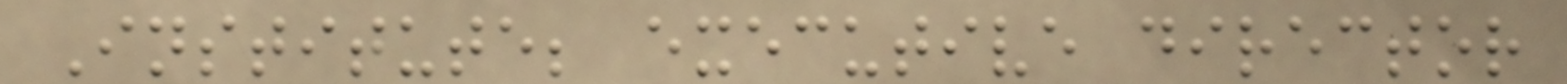Institute; executive director
